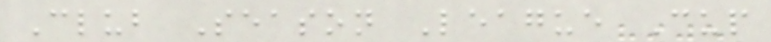Club Season League Cup
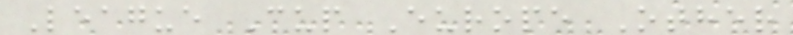League Cup Europe Other
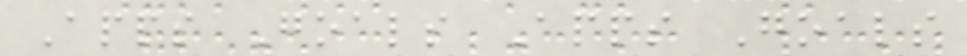Apps Goals Apps Goals
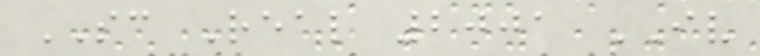SC Real 2001 IV
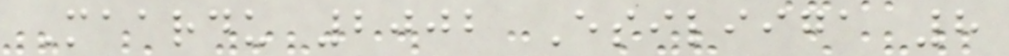Maardu 2002 Esiliiga 8
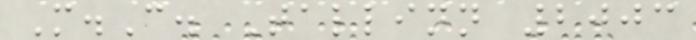M.C. Tallinn 2003
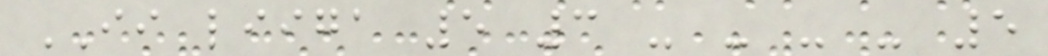II liiga 5 3 - - - - 5
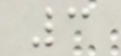3
